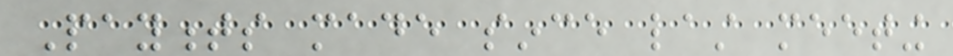Payments made since last meeting
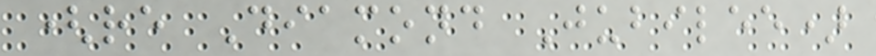(re Diamond Jubilee)
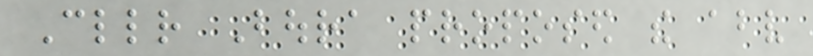Cllr Boura proposed the above
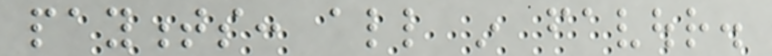payments: all in favour.
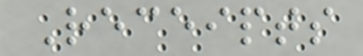Receipts
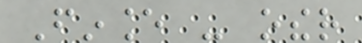Finance - other
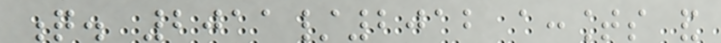q. 2011/2012 accounts and
